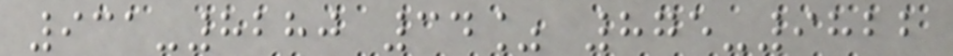931-8280 34% 875-9822
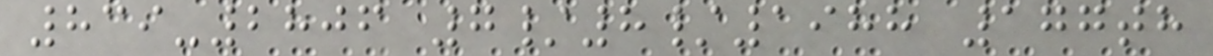839-2806 7/8/1988 177th
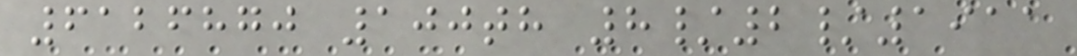6126870 100th 8/2/1911
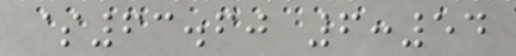$63.60 6:54
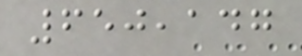650,147
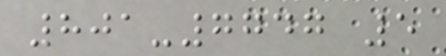801-7747 5
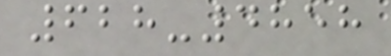628-4858
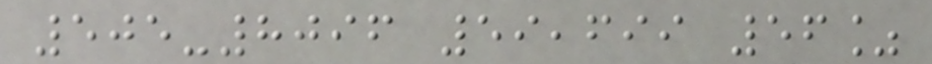505-8096 59,699 56%
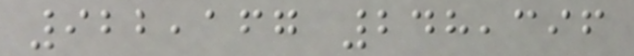922,167 248,396
